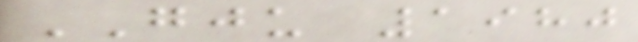GJU 1980
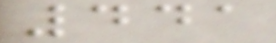441
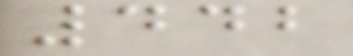442
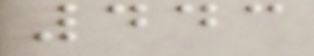443
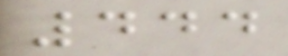444
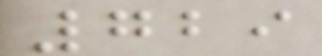729
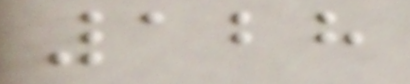128
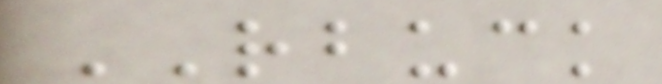RBUCK
